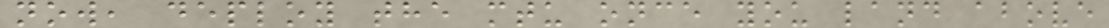now, deploy the mtu once you land above
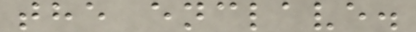the enclave.
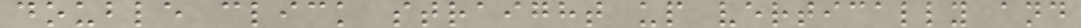double click straight up vertically and
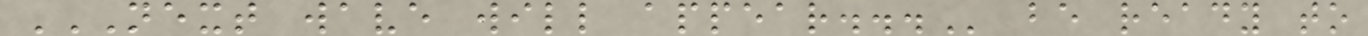NEXT WAVE WILL APPEAR... be ready to
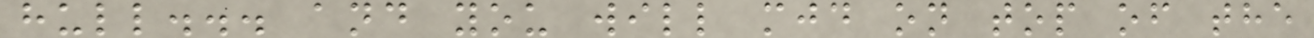hull... and you will mjd on top of the
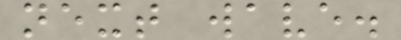next wave.
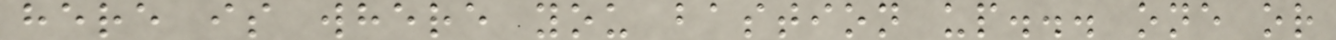here is where you bastion up... one or
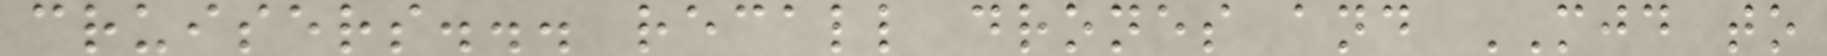cruisers... recall drones and MJD to
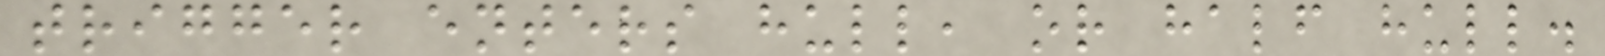trigger enters hull, or half hull.
